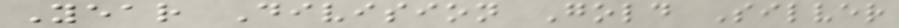Year Division Gold Silver
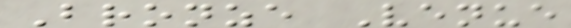Bronze Venue
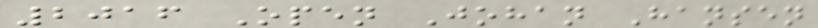2016 Open Johan Hansen
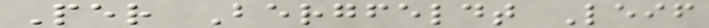Per Bergfeldt Leif
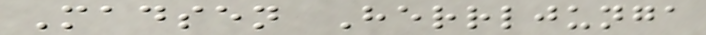Madsen Herrljunga
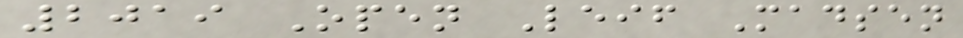2019 Open Leif Madsen
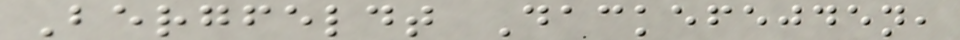Bergfeldt Dackefejden,
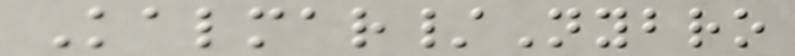Kalmar/Nybro
